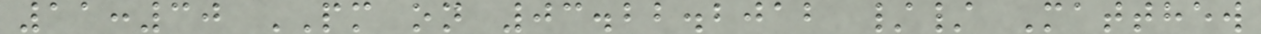11:30 PM on 03.22.2012 // Matthew
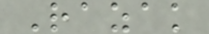Razak
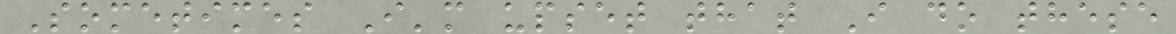Sometimes I'm upset that I do these
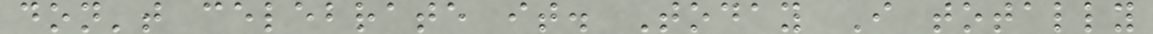don't celebrate it. Today I totally
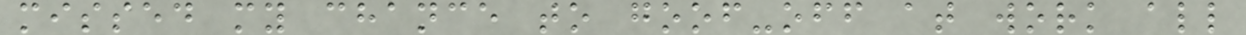missed my chance to goof-off at work all
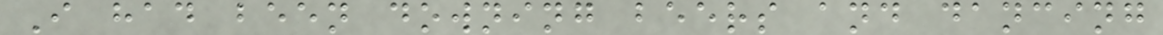I had been downing beers and dancing
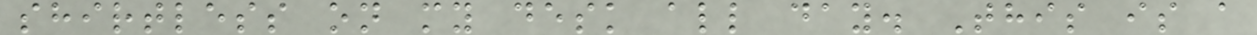shirtless on my desk all day. This is a
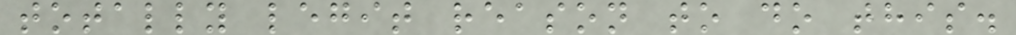totally legit reason to do this.
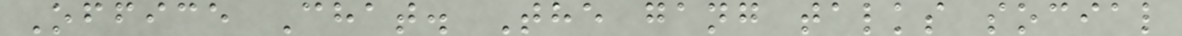Office Chat. The gang talks social
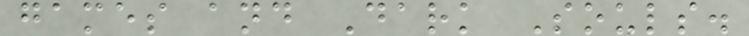games and Dark Souls.
